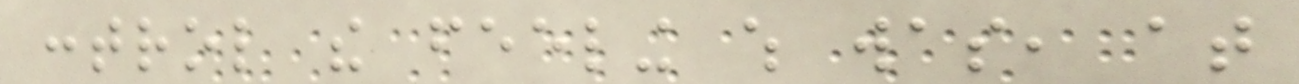control the feeling which was, at
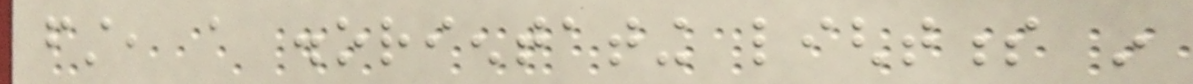first, a disorientating lightness in
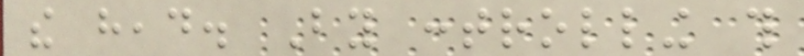the head. By controlling this
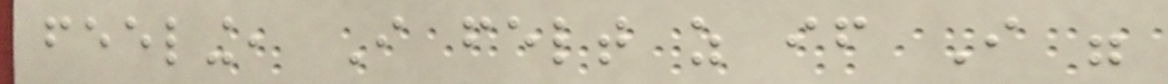feeling, I felt as if I were
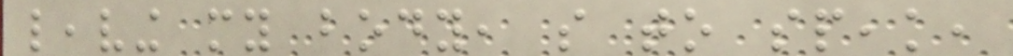leaving my body, so to speak,
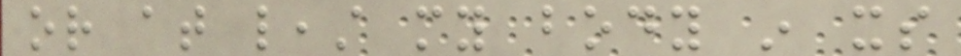or at least my body in its
